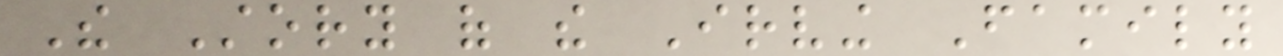The Story of the Irving Family
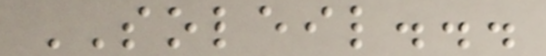SOLEIL...
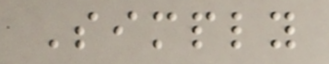Simply
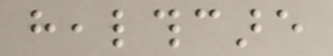healthcare
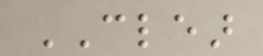CLEAR
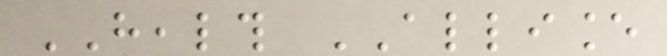HEALTH ALLIANCE
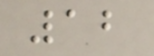12
